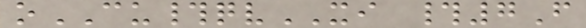oCU#qvXI #7F
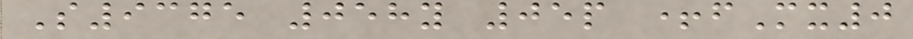S9375 058y 05p +fMx0
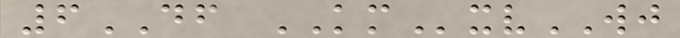6DF KMxvWJ
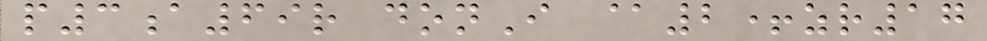p3a69r donI @2+zr17
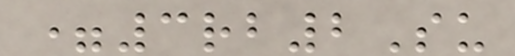=3rb2Su
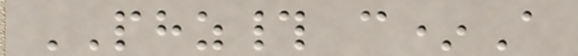PHZ# c*A
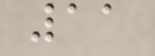11
